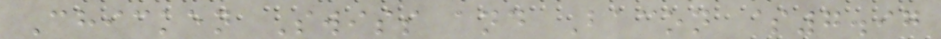Chicken Swiss and Bacon $7.97
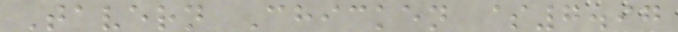Tavern Chicken $7.97
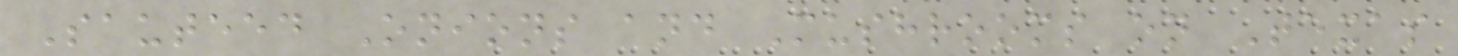Sauteed Onions and Mushrooms on Texas
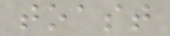toast
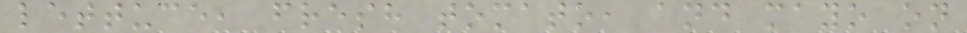lettuce, fresh tomato, and mayo on
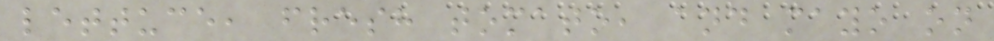lettuce, fresh tomato, and mayo on
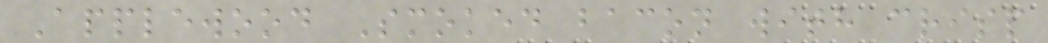Applewood Smoked bacon with crisp
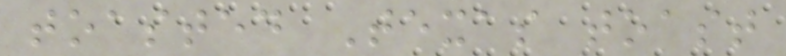toasted Texas toast
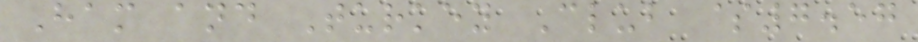Ham and Turkey Club $7.57
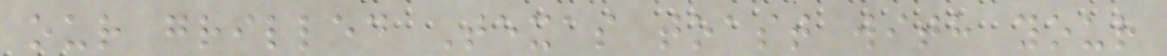our grilled Texas toast with your
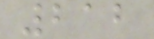212
